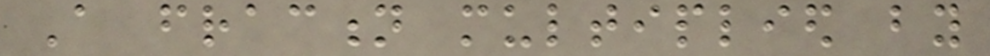A fraction multiplied by
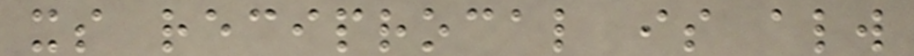its reciprocal is always
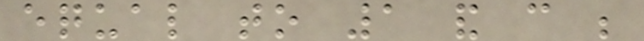equal to 1 and can be
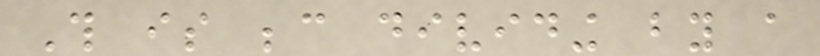This is because dividing by a
